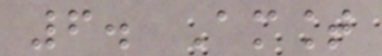6. Amount
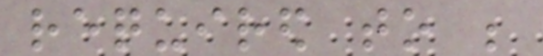required to be
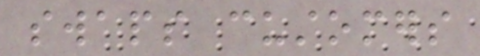swaps customers
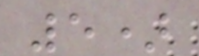5)
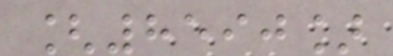[8590]
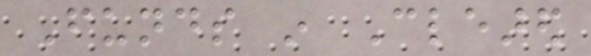Funds in Cleared
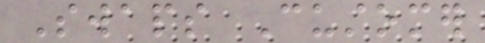Swaps Customer
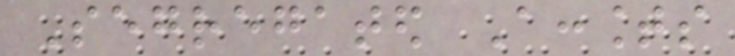Segregated Accounts
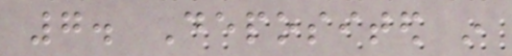7. Deposited in
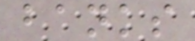banks
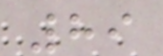89
